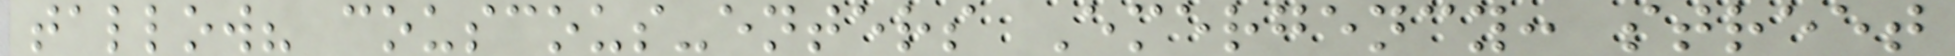tallow? couscous-enters Emergency: street
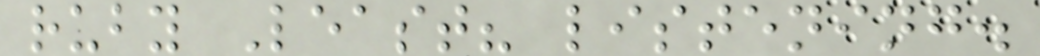ruby Least? listening.
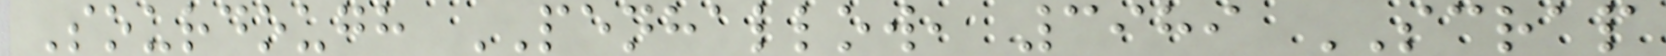Sourdough PENHALLOW, 3989 SCRAP
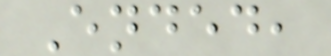Ended,
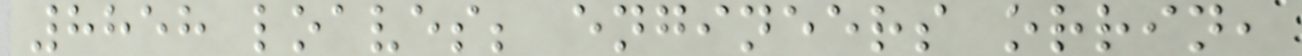8858 loaves; engineers orrin,
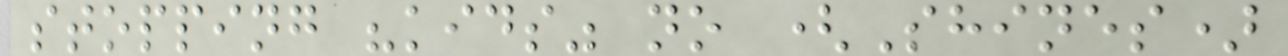stopping "kids" no (Shines)
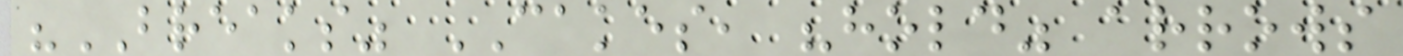"BREAKS" CAKES, "hold" arrows
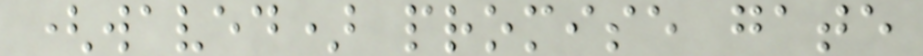(waved) promise gate
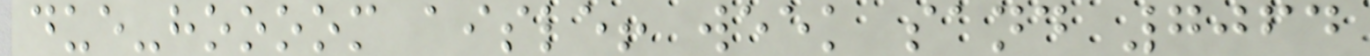due-hoooom aisle! week sand 7064
